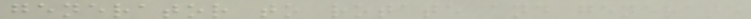generator to rotate and generate
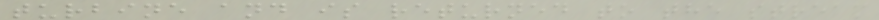turbine and is returned to the stream
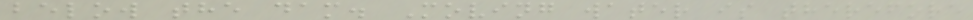below the dam. Moving water is therefore
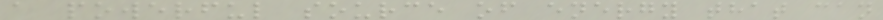a powerful source of energy that can
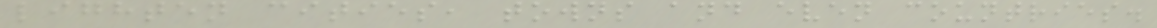lighten cities, towns and even countries.
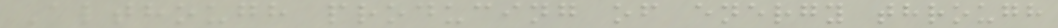Although producing of energy through
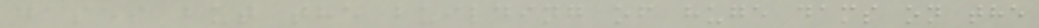gases but the building of huge dams on the
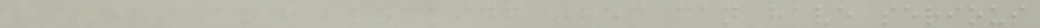rivers and blocking them can have serious
